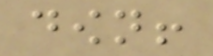down!
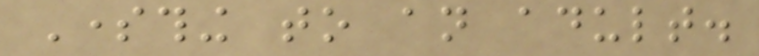Something to an adult.
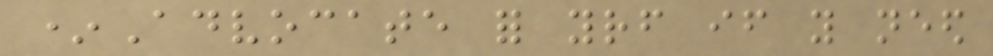*Advocate for yourself if you need
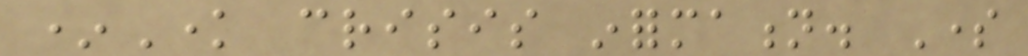*Know crisis information. Some
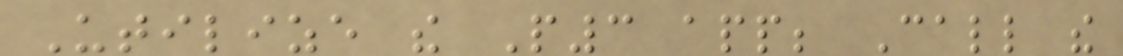Utilize the P3 app; Call the
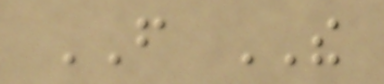FROM THE
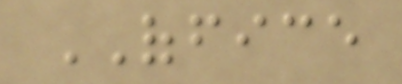OFFICE
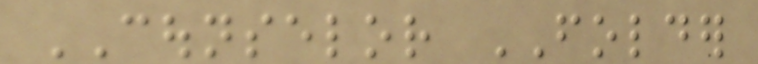COUNSELOR FOLDER
